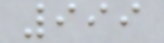999
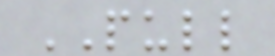PULL
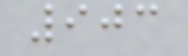903
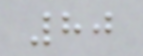80
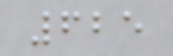625
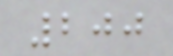200
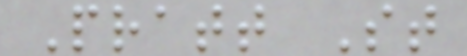Pratt St
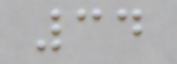34
